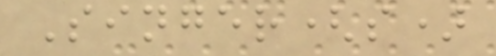Singer(s)
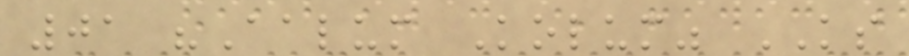01 "Aalum Kolum" KS
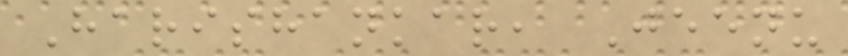Harishankar, Jeenu
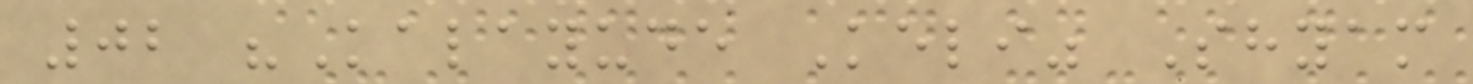02 "Kalayude Keli" Shyam
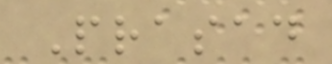Prasad
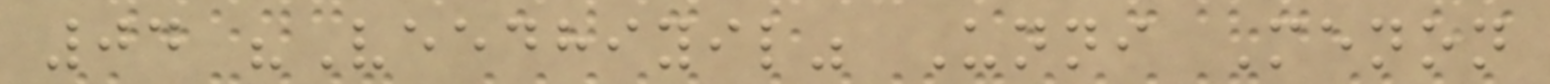04 "Veedhiyil" Unni Menon
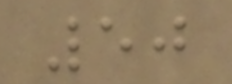50
